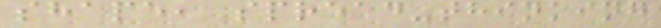shape, spread-thinking
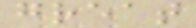great
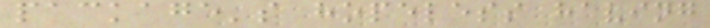package's hopeless having
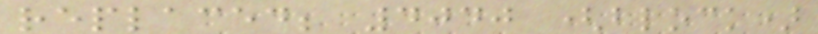replaced; 4040 (block)
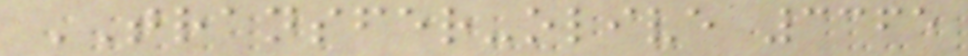TRANSFER-olive 3365
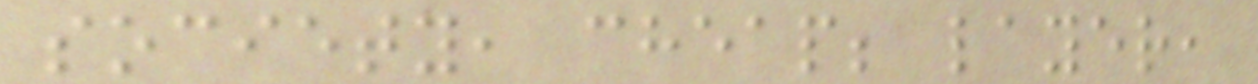society, cheap; layer,
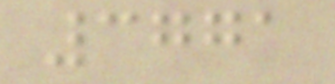3771
